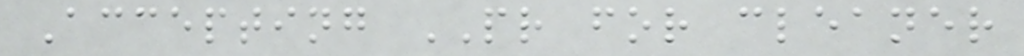Accepting PR for cleaner
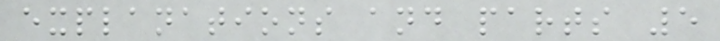explanations and parts 5
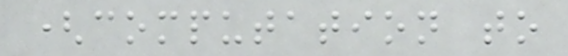(computation to
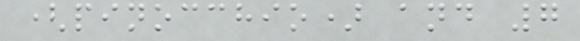(pinocchio) and 7
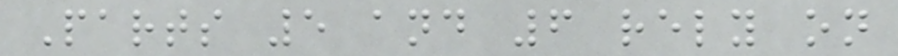Parts 5 and 6 rely on
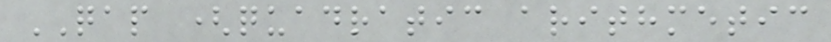QAP (quadratic arithmetic
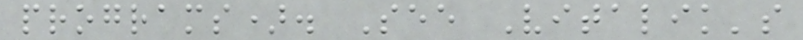programs). See Vitalik's
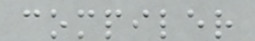compiler
